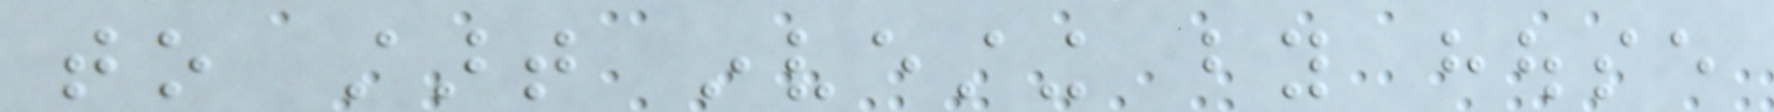to start investing by house
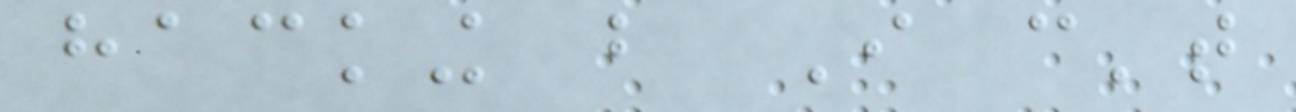hacking but I can't
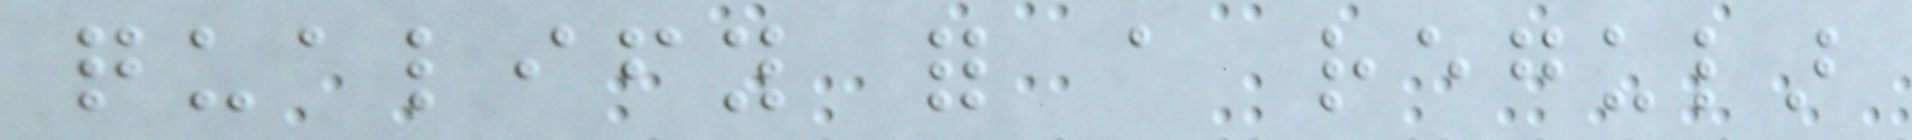qualify for a regular
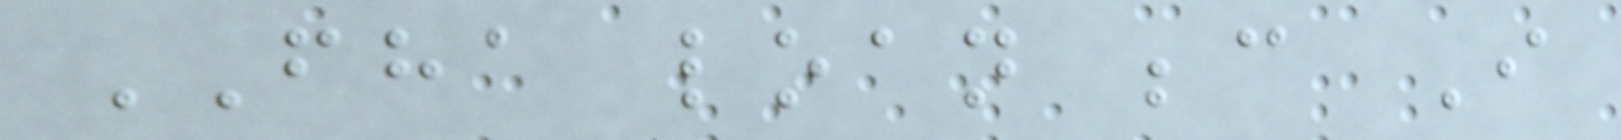FHA loan because I
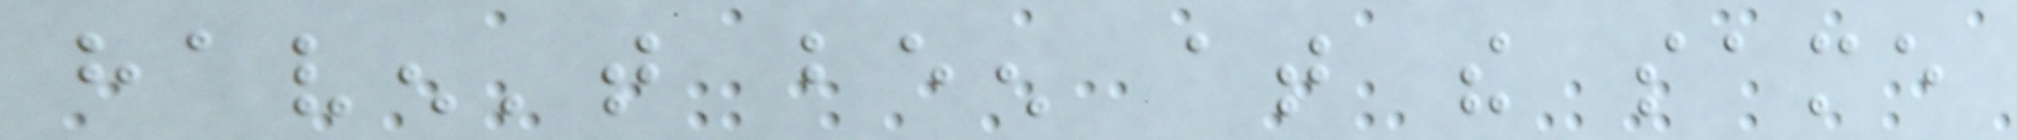haven't been at the same
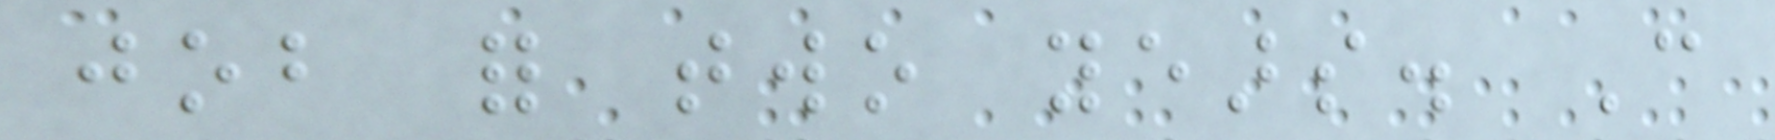job for two years. Can
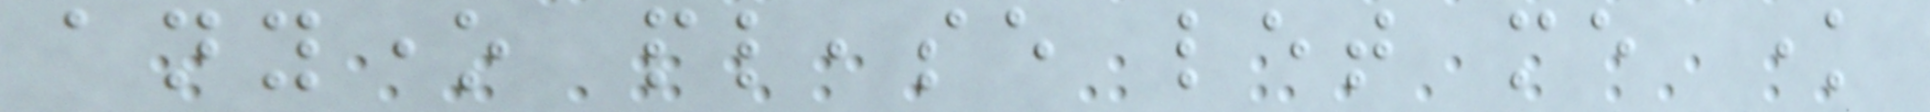anyone please let me know
